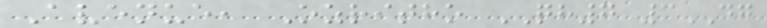Avenue, Ozritho QH7 3DG
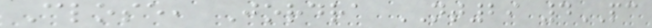Close, Jordra NT29 4PC
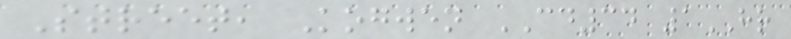Street, Kogwen CD34 1HR
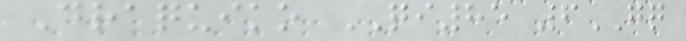Draquiko QI85 6GQ
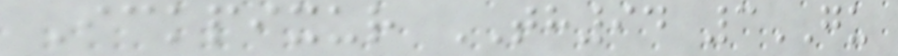Ickpixur TH94 3GU
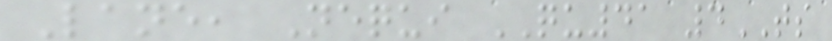Lane, Nequi QU41 4TS
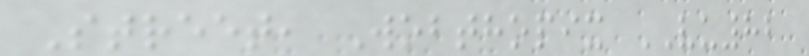Street, Wobthopix VU82
